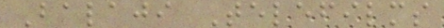Balaji Telefilms
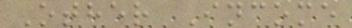Other Income
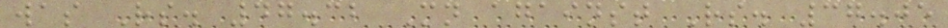was Rs. 47.32 Mn against Rs. 37.05
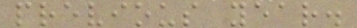previous year.
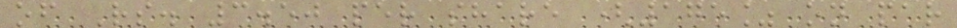of Rs. 3.50 per share (175% on par
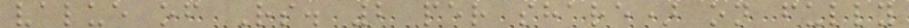value of Rs. 2 per share) on fully
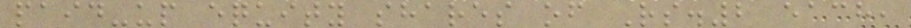paid-up equity shares of Rs.2 each,
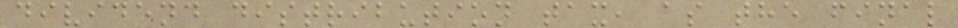dividend distribution tax, as the final
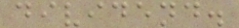dividend.
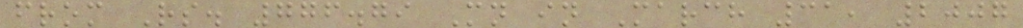from Rs. 776.79 Mn in March 31, 2007
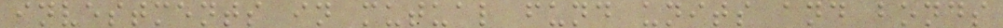investments in mutual fund units and bonds
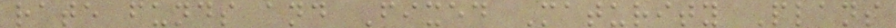rate funds and Fixed Maturity Plans
